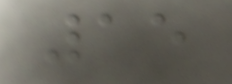15
